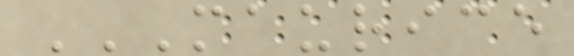MAURICE
